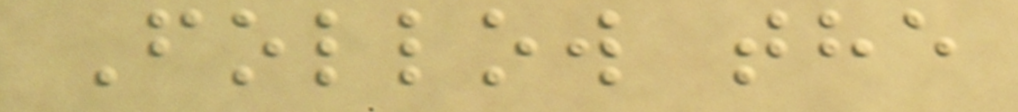Follow the
